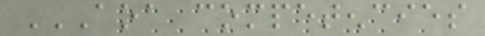AOA COMPETENCIES
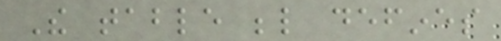The table below defines
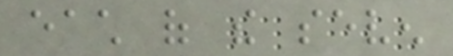each of the seven
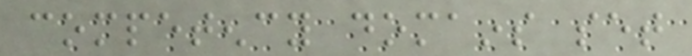competency domains set
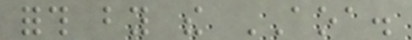forth by the AOA.
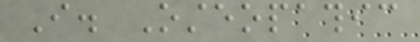I. Osteopathic
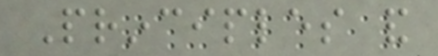Principles and
